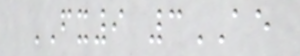FX9 3AE
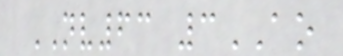NV63 3AO
